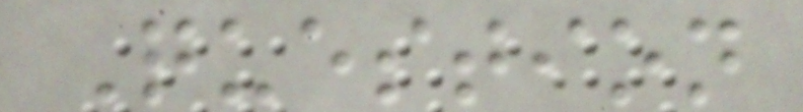Question
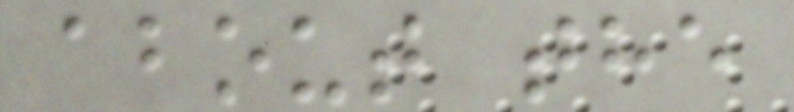about the
